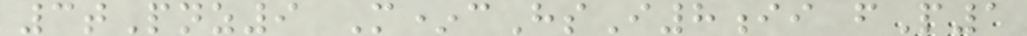3tPnz9 M*cHsI8ii fP1
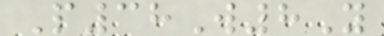P38W8Y
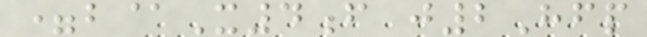=b@X4f j2Hfp
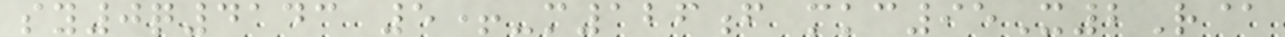sy0q4143 5+-m126f mkc95X2R@
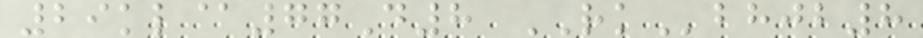29kl@77D8 RKbhjb8
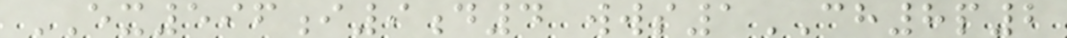EX596i9d4 wws1CH8p2
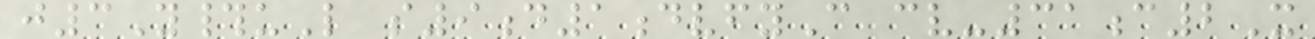j3Y#uL s9d1dvfyC cv-31c2X
